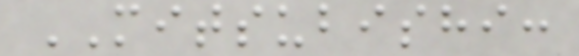MITSUBISHI:
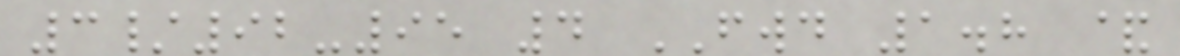3/92-95 4 FWD 1.8 &
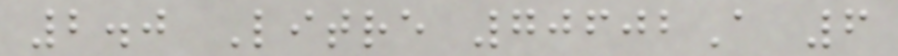2.0 Litre 70602A 6
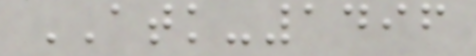ATK-1496
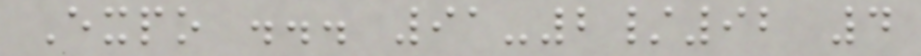Expo ... 91-2/92 4
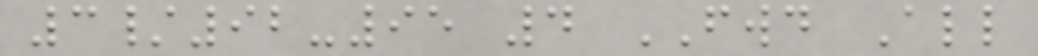3/92-95 4 FWD All
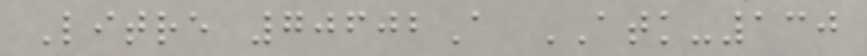Litre 70602A ATK-130
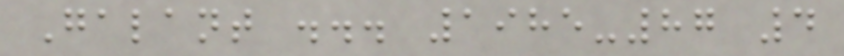Galant ... 1985-87 4
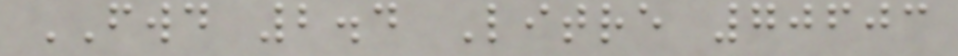FWD 2.4 Litre 70603
